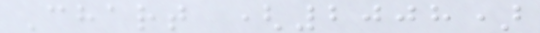Chart (2008)
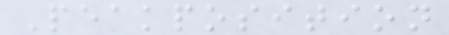Peakposition
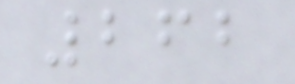262
